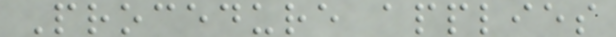Procedure applies
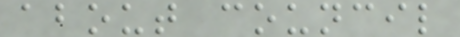about council
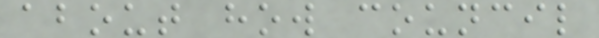about how council
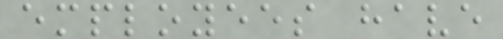employees have
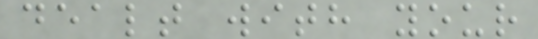dealt with your
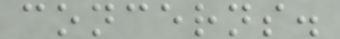concerns.
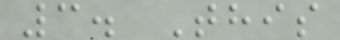3. This
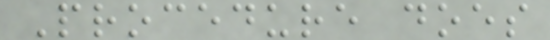Procedure does
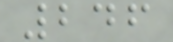246
